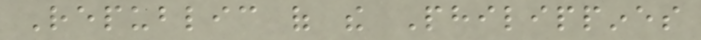Republic of the Philippines
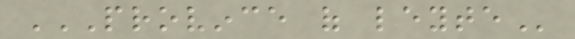PROVINCE OF LEYTE
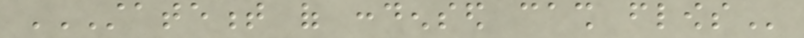STATEMENT OF CONDENSED CASH FLOWS
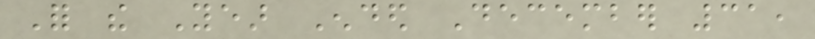For the Year Ended December 31,
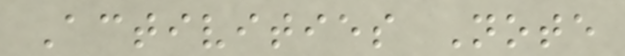Activities Note
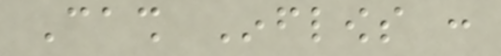Cash Inflows :
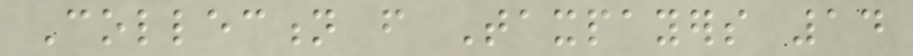Collection from Taxpayers 14
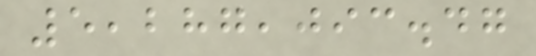5,287,093.47
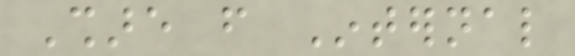Share from Internal
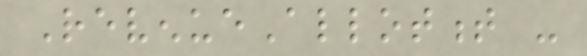RevenueAllotment -
